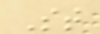St
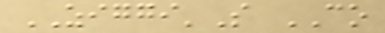ZIGGI'S CO
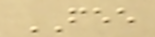FEE
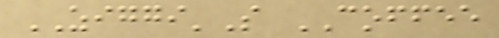ZIGGI'S COFFEE
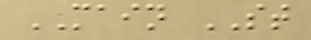MAIN ST
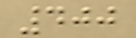400
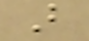B
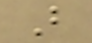B
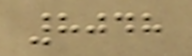8048
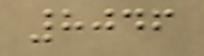8046
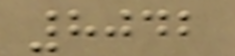8042
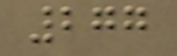277
